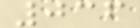036
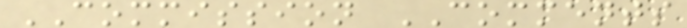COMMISSION COMMENTS
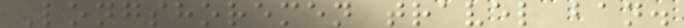Longshoremen travel ban.
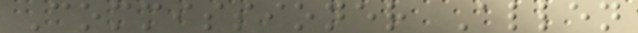Commissioner Allen
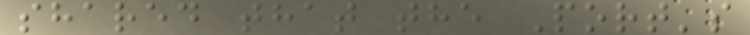shared that the Port's
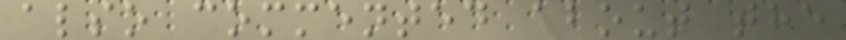also commented about the
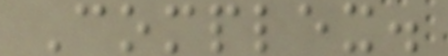Complex.
